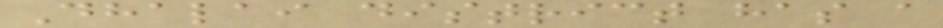Dhalai district has a
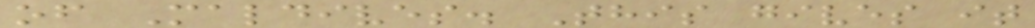of Maldives. This gives it
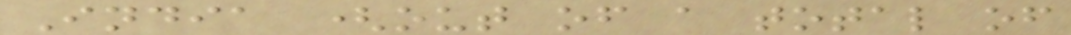India (out of a total of
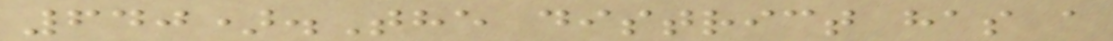640).The district has a
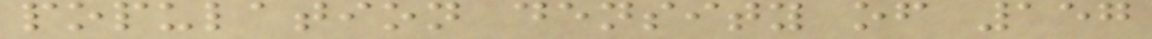population density of 157
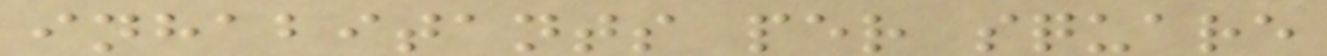inhabitants per square
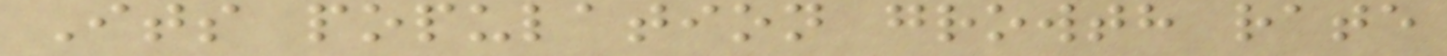Its population growth rate
